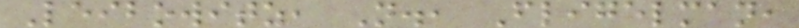Leibowitz, N., Fligelman,
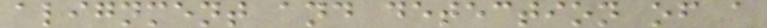alignment and detection of a
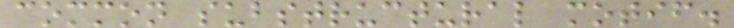common substructural motif.
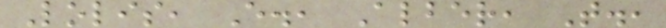Lolis, E., Alber, T.,
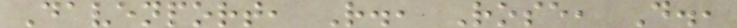Davenport, R., Rose, D.,
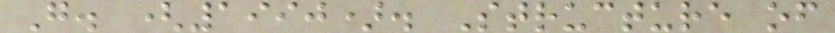G. (1990). Structure of
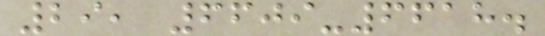29, 6609-6618.
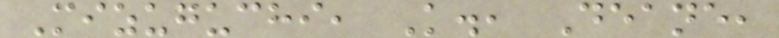Mizuguchi, K., Deane,
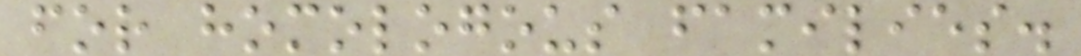for homologous families.
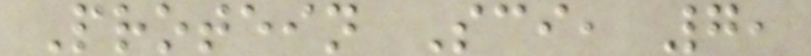Protein Sci, 7,
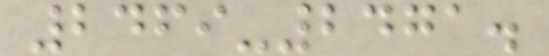2469-2471.
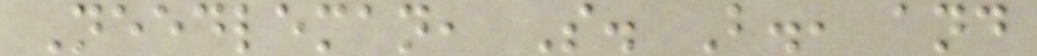Needleman, S. B., and
